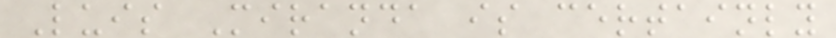Luis Miranda is certainly
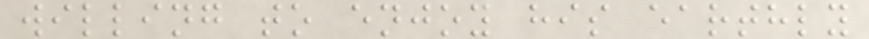willing to enjoy his earthly
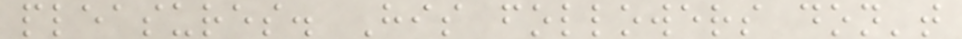pleasures. His followers don't
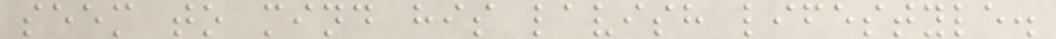seem to mind his lavish lifestyle.
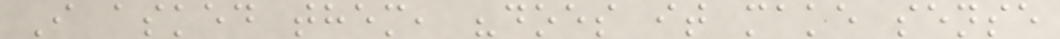I asked them, "does it make sense
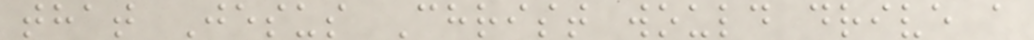that Jesus Christ would drive a
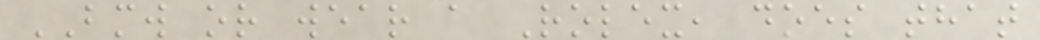BMW or wear a Rolex, does that
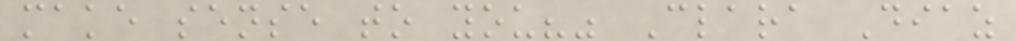make sense to you?" Clara Diaz
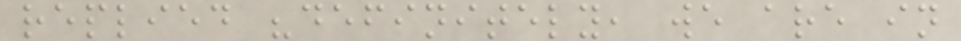replied "definitely, we are in
